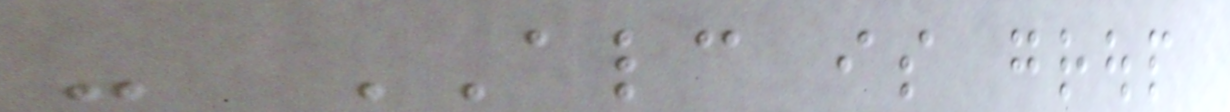- ALC is group
